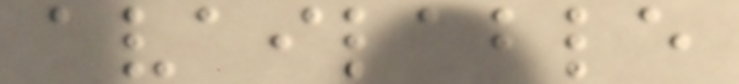available
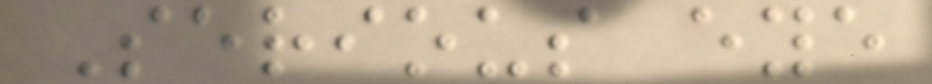Serious eye
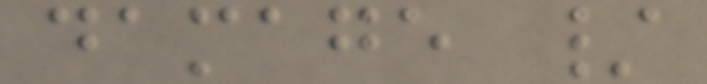damage /
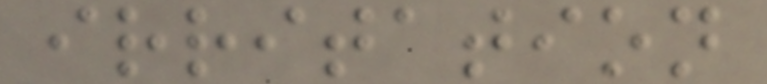irritation
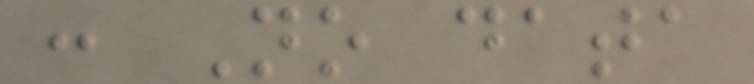: No data
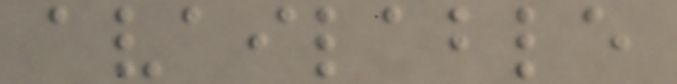available
